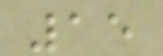15
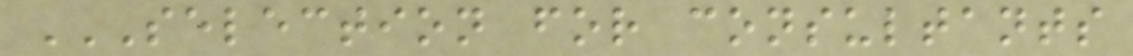SELECTION FOR CONSULTANTS
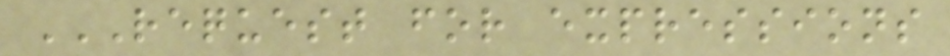REQUEST FOR EXPRESSIONS
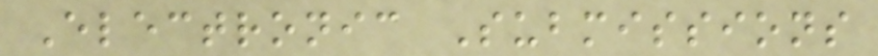Electronic Submissions
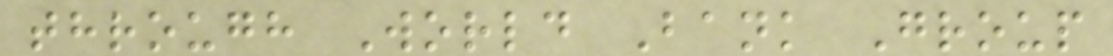through World Bank Group
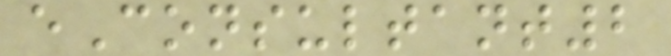eConsultant2
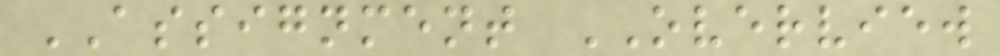ASSIGNMENT OVERVIEW
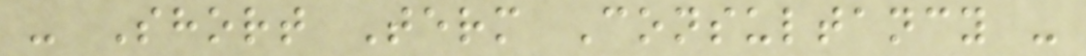- Short Term Consultancy -
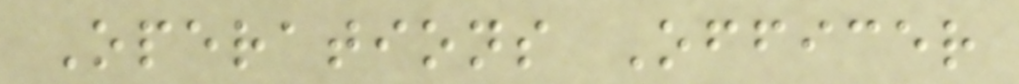Operations Officer
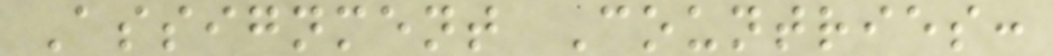Assignment Countries:
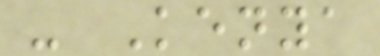- Kenya
